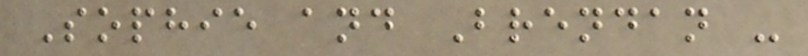Sophie and Brendan -
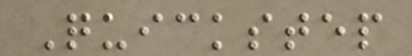Quickstep
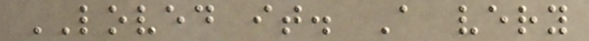LOVED it. A very
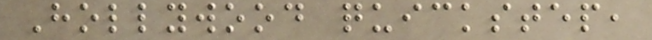Hollywood quickstep,
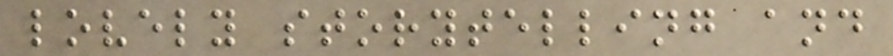lovely storytelling and
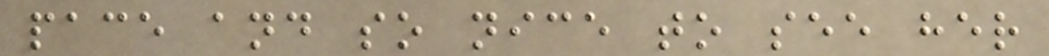pace and so nice to see her
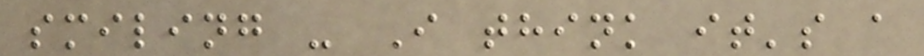smiling - I think it's a
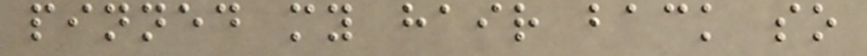pinned my hair back so
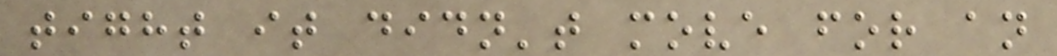tight it didn't move for an
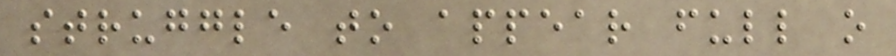struggle to appear full o
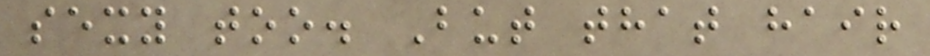sexy too. But that hair
